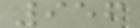956
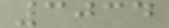3034
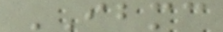IBMC
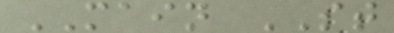MAIN ST
